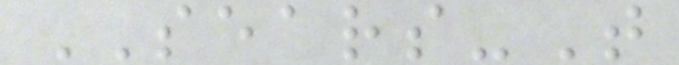SEARS-T
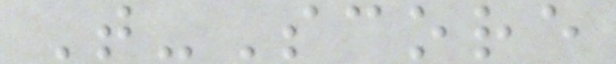T-Score
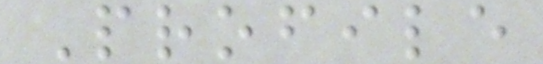Profile
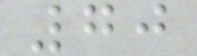70
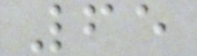65
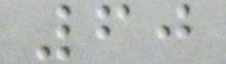60
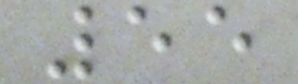55
